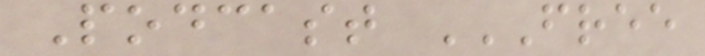Podcast FREE
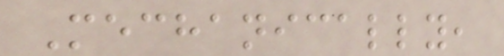Mechanically,
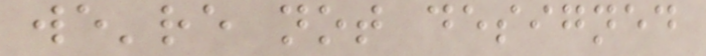we're not designed
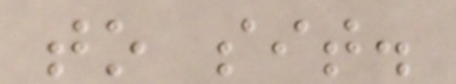to sit.
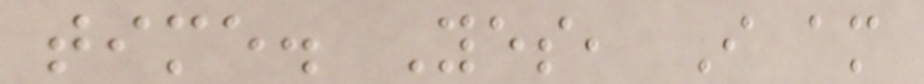time. Yes, I am
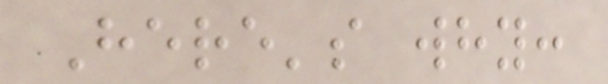Here's why:
